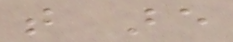that are
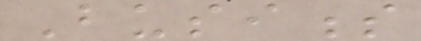Business
